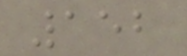152
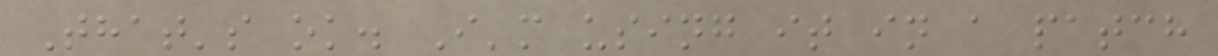That's ok. I'm using it in a patch
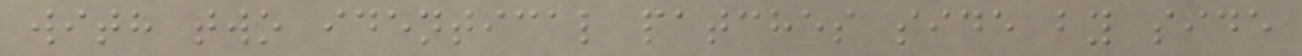with two identical patches side by side
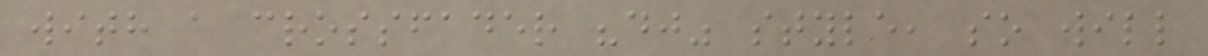with a crossfader "dj" style, so will
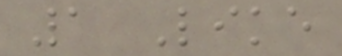1 Like
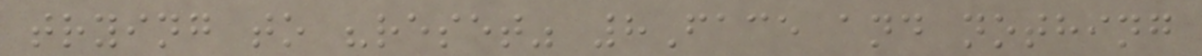trying to "reset" 8Face and nothing
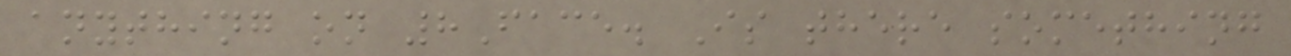anything on 8Face. Is there something
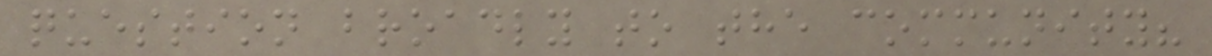question broadly to the community?
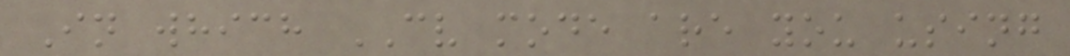In which CV mode are you using
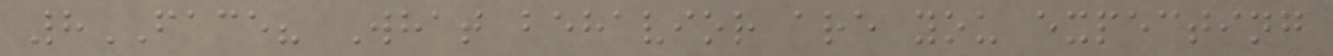8FACE? What behavior are you expecting
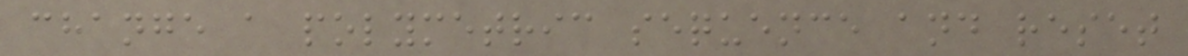change a polymetric sequence and reset
